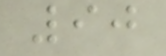90
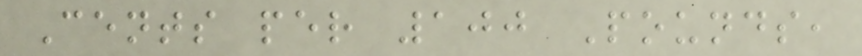Cents per 100 Pounds,
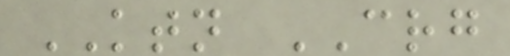KTN CRG
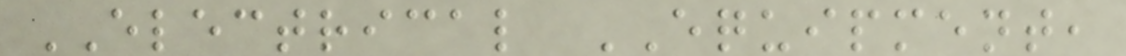ELECTRICAL EQUIPMENT,
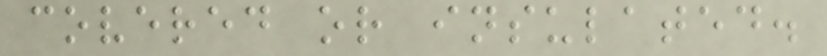covered or insulated.
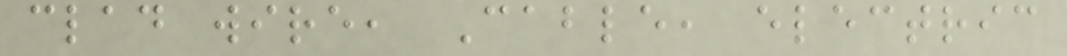clad wire, Cable, electric
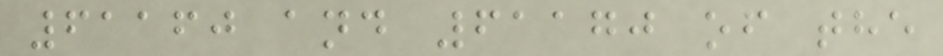61160 and 61170 of the
